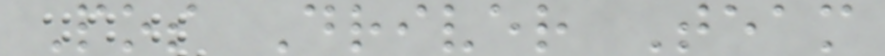Pos Driver Team
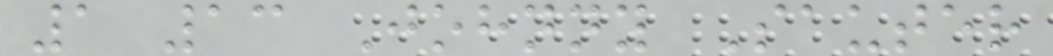1 13 Johnny Sauter
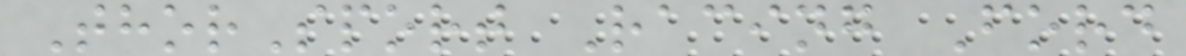ThorSport Racing Ford
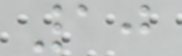10
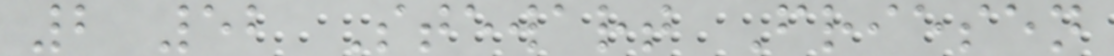2 52 Stewart Friesen
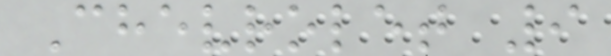Chevrolet 9
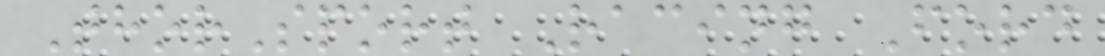ThorSport Racing Ford
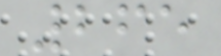265
